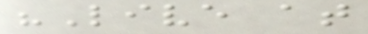"Live at
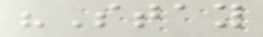"Stay
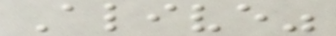Alive"
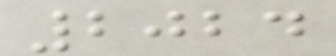2024
